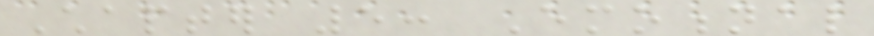Chapter 5: Emotional
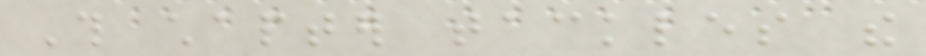This chapter tackles the
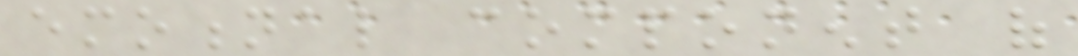emotional component of
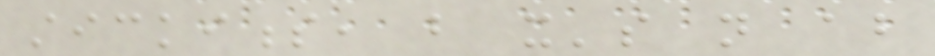stickiness, but it's not about
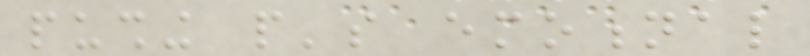pushing people's emotional
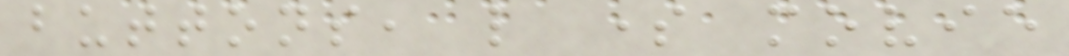buttons, like some movie
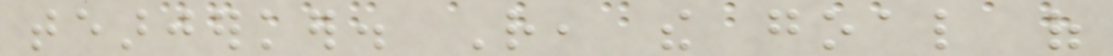tearjerker. Rather, the goal of
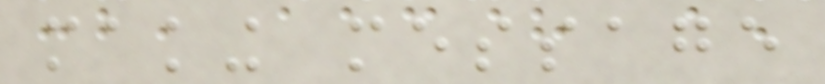making message
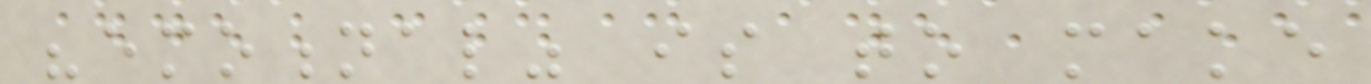"emotional" is to make
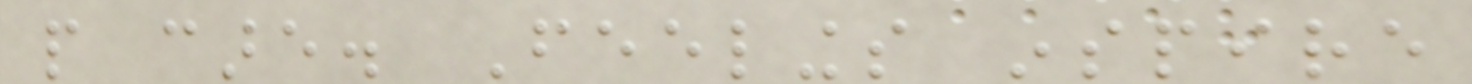people care. Feelings inspire
